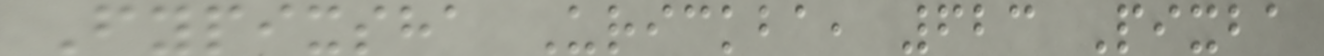Fypixsha Urickba, 623 Pixba
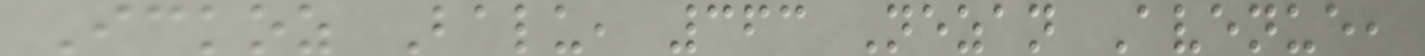Ickoz Balu, 363 Nezan Avenue,
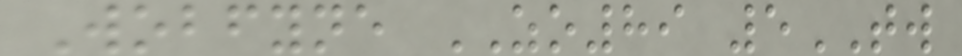Wobfyne ZO89 5TW
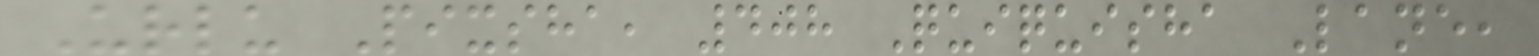Urlu Pixsha, 408 Quiquisha Lane,
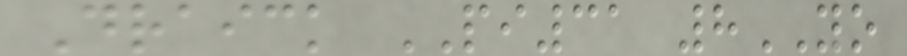Draick PI31 8YO
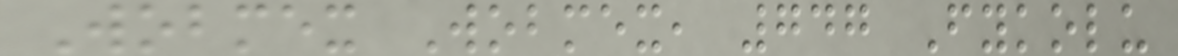Wobmex Wobmex, 747 Fykolu
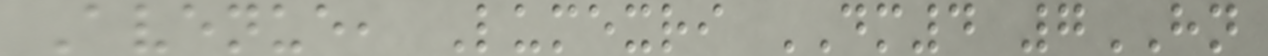Avenue, Lumexri DM4 7HN
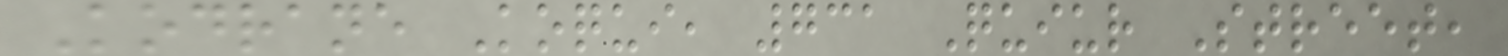Kodrane Koqui, 731 Quiur Street,
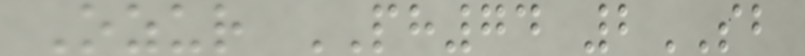Ozur PH74 2SB
